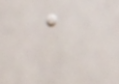a
